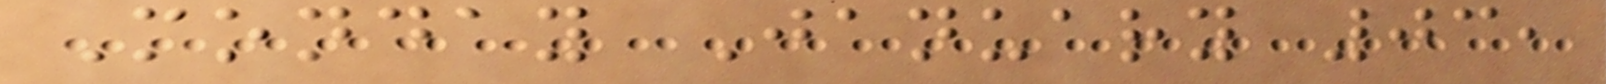Monday January 03,
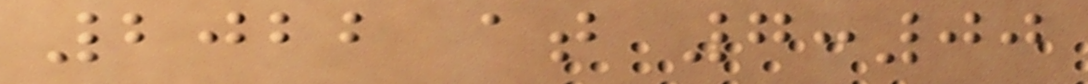2022 at 7:00
